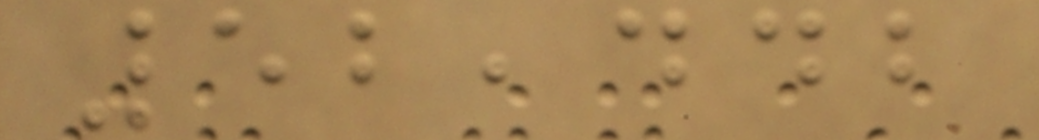52,442
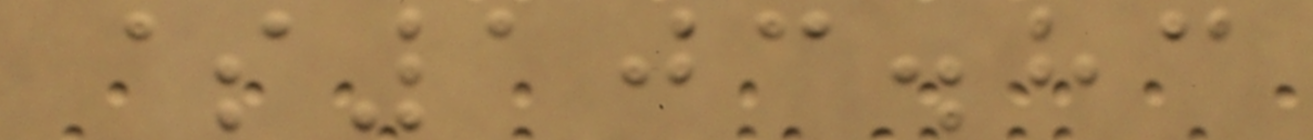$103.83
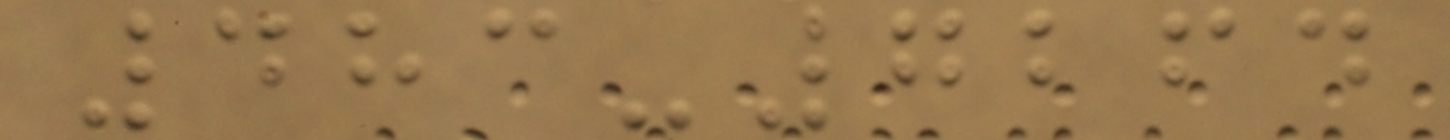483-7264
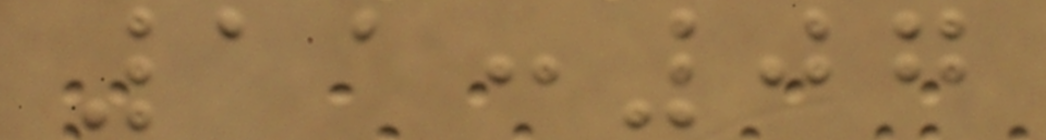11:07
